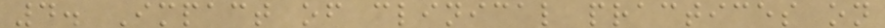4. Impact of clinical practices on
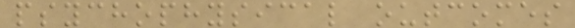psychophysical outcomes
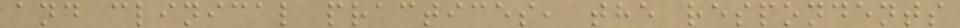and clinical practices, the respondents
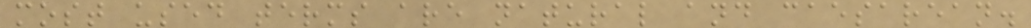most used terms are natural and caesarean.
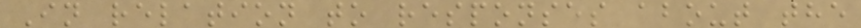In relation to responses about the
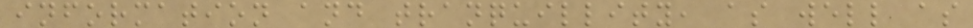information and tranquillity, as well as
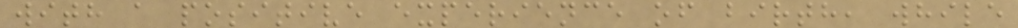with a positive experience of birth, while
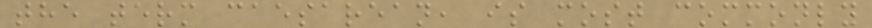the term caesarean, is most commonly
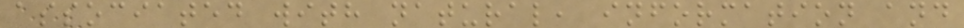associated with natural, information and
